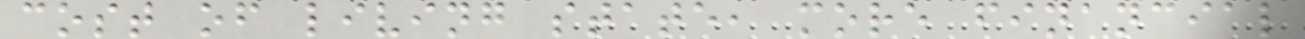cost of living state, more financial
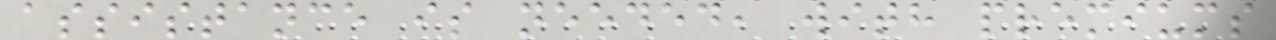assistance is needed, with premiums
